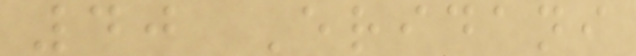40 Eridani
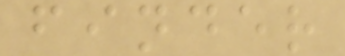finder
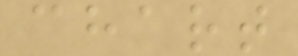chart
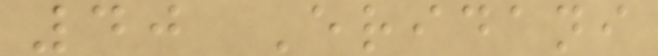40 Eridani
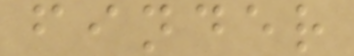finder
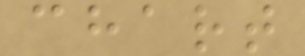chart
